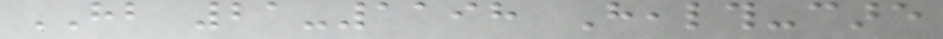HB 21-1198 Health-care
